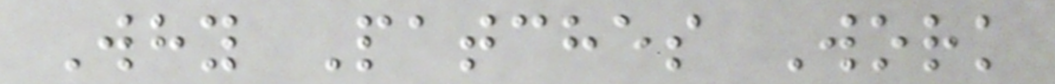Why Patches Work
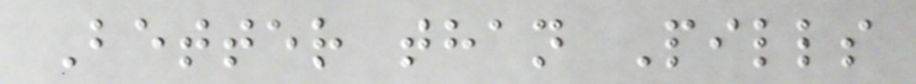Better than Pills
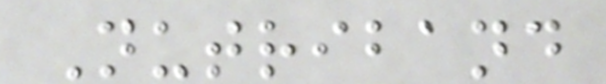Nutriband
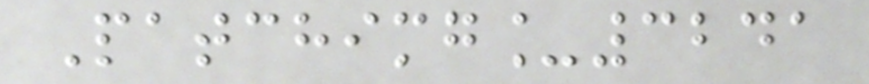Patchimg_3241
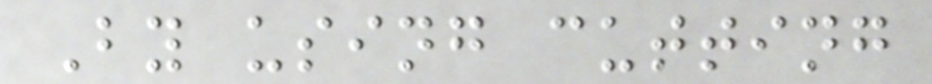By using cutting
